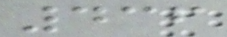436
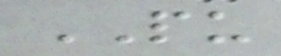PU
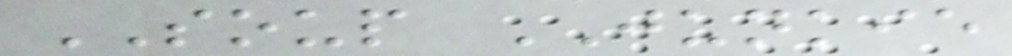SOUP JUNKIE
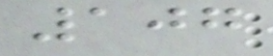107
